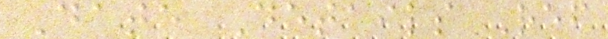Date Details Ref
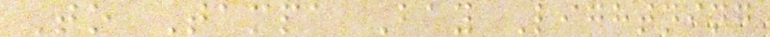To Tampa Bay Lightning
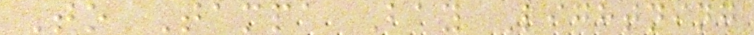To Tampa Bay Lightning
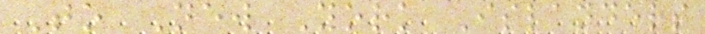To New York Islanders
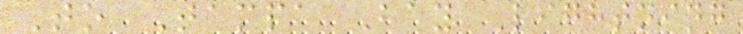To Tampa Bay Lightning
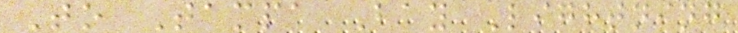To Tampa Bay Lightning
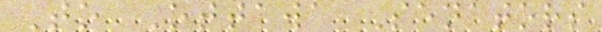To Ottawa Senators
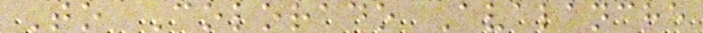To Colorado Avalanche
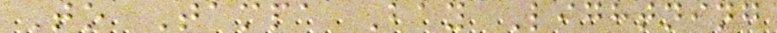To Tampa Bay Lightning
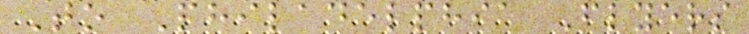To Philadelphia Flyers
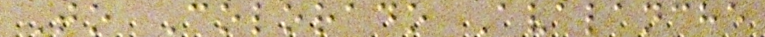To Colorado Avalanche
